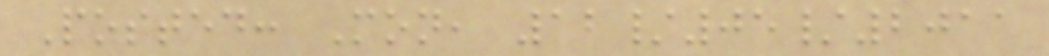Posted: Mon, 12/05/2011
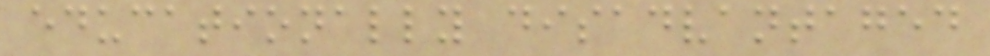educationally disadvantaged
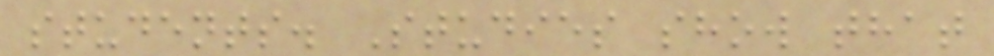students. Studies show that
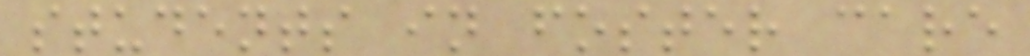students in foster care
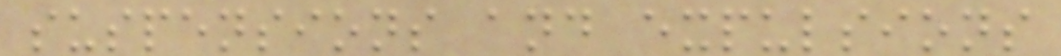suspensions and expulsions
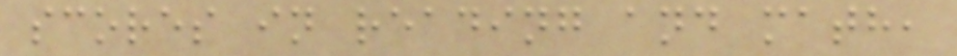scores in reading and math,
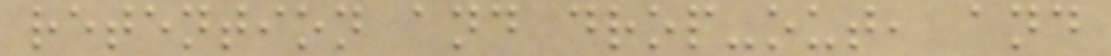retention and drop-out, and
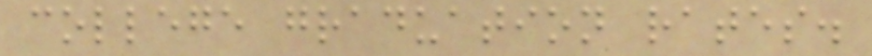college graduation rates.
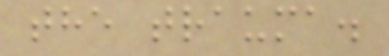the trauma.
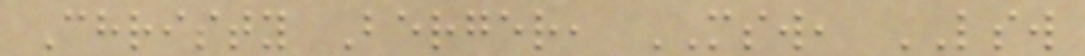Christy Berger, MSW, LSW
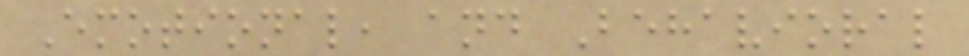Emotional, and Behavioral
